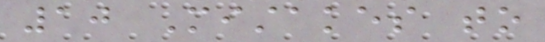10 Mistakes to
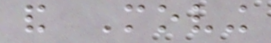and Moving
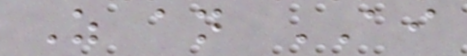As an AI
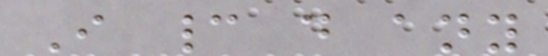I cannot do any
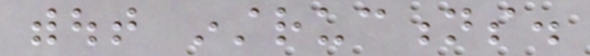without instructions.
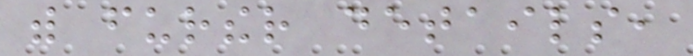with further details,
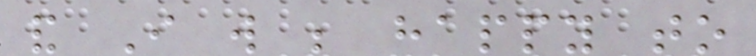and I will be happy to
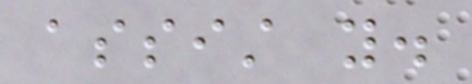assist you.
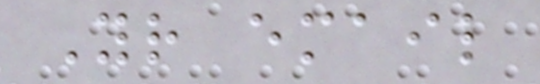Your email
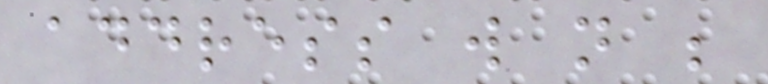address will not be
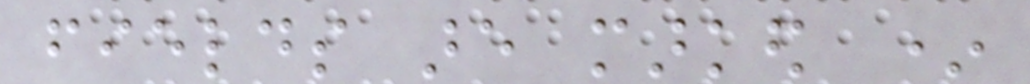fields are marked *
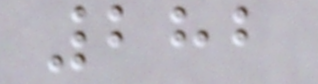282
